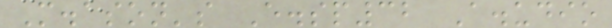M.ason's E.sp32 A.udio
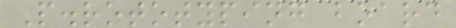P.rototyping board
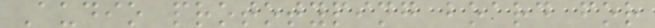Audio prototyping board for
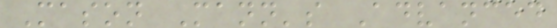Mason Mann's Advanced
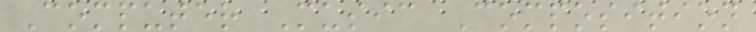Computer Music Composition
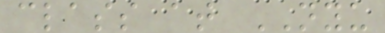class at NYU
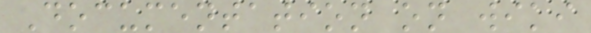Documentation on wiki
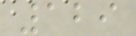129
